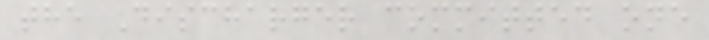the Discharger committed one
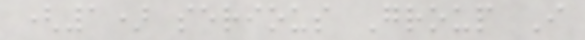(1) serious Group I
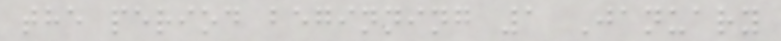the period beginning 1 January
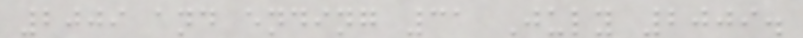2009 and ending 31 July 2009.
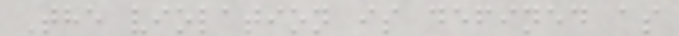The violation is defined as
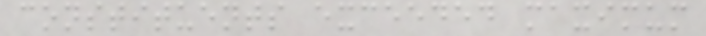constituents exceeded maximum
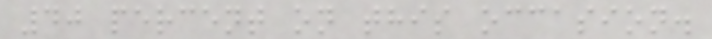40 percent on this occasion.
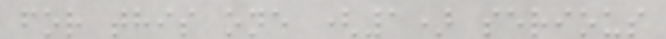for this one (1) serious
